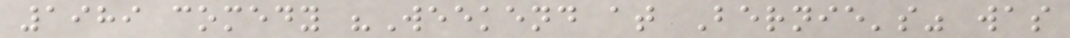1989 comedy "Weekend at Bernie's" was
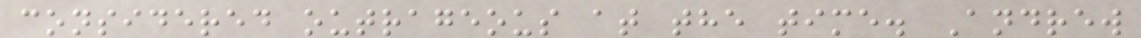considered outrageous at the time. Andrew
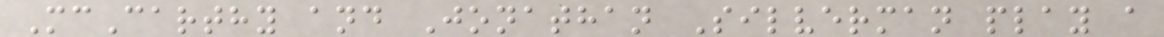McCarthy and Jonathan Silverman play a
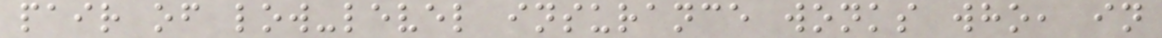pair of low-level insurance wonks who, in
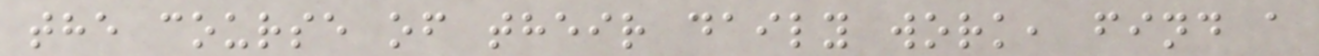the course of their daily work, find a
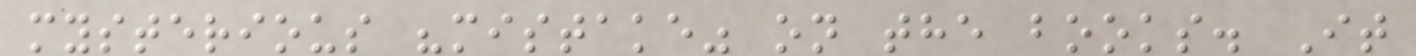mysterious "mistake" on the books. It
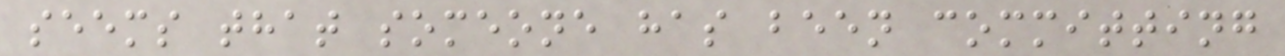seems that someone has been committing
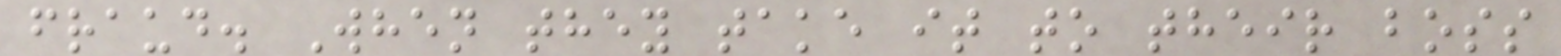fraud. When they take it to their boss
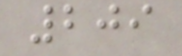209
